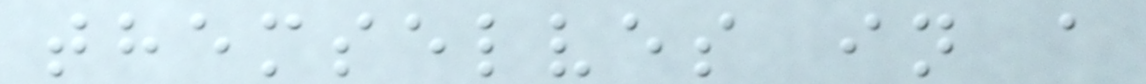themselves in a
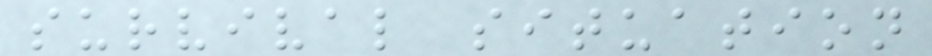survival situation
